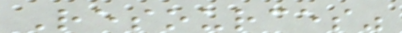Resources"
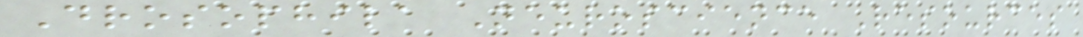Drosophila Neuroscience Resources
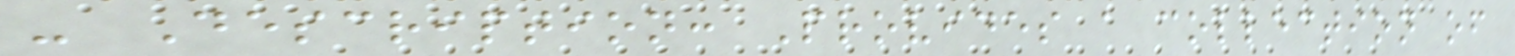- Description: Provides a collection of
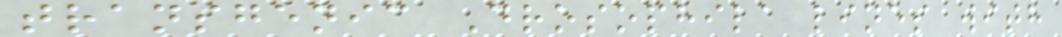transgenic Drosophila lines with
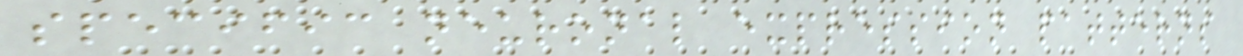specific neuronal expression patterns
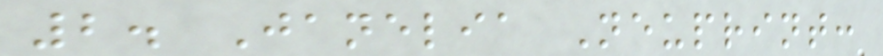2. Janelia Neuprint:
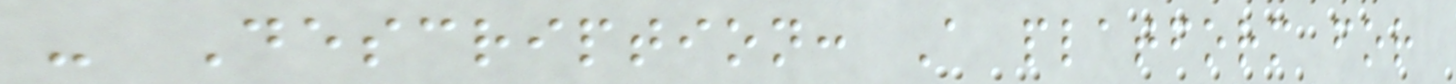- Description: A platform for
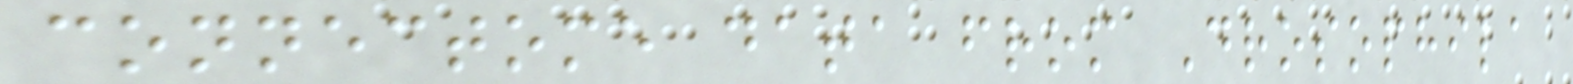connectome data from Drosophila
